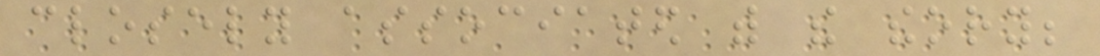closely associated with the theory;
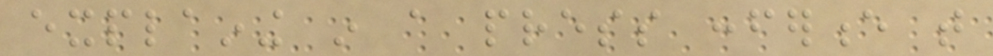explaining in a press conference that
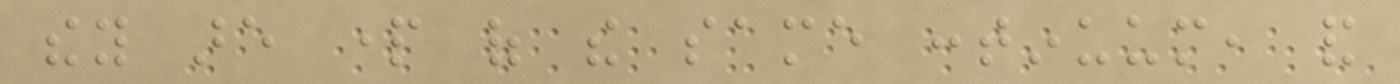they are part of the same continuum, and
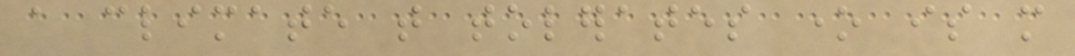a climate that tolerates one is more
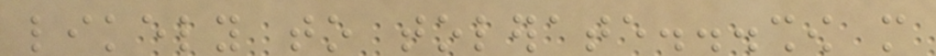likely to tolerate...show more
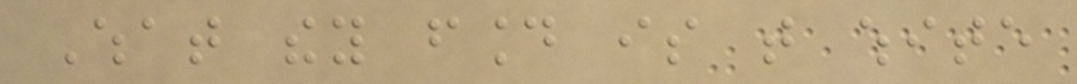What they found is that white
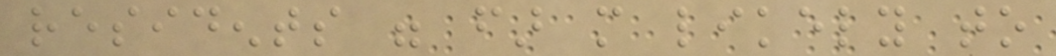residents were far more likely to
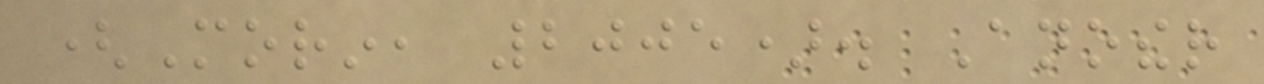(Morin, 2005). Another
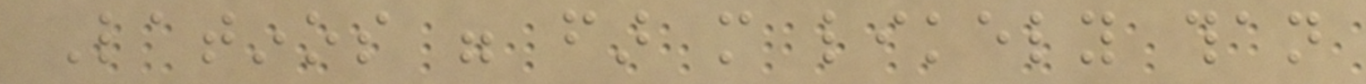Latinos were far more likely than
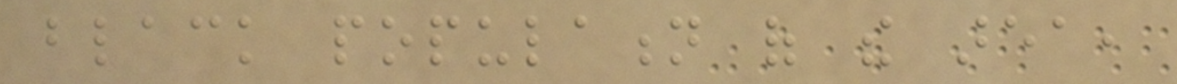black population of the area,
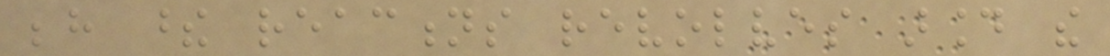behind these reactions revolves around the
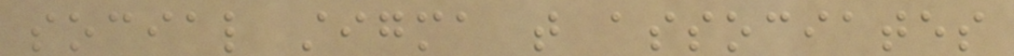social stigma that associates
